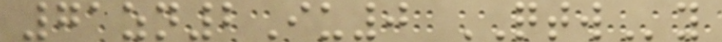71zn2Iu0 QTWy
